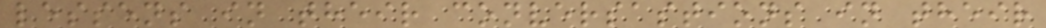lessens in their conversastions in their
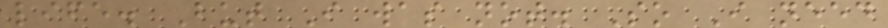life. But I was not. So I need
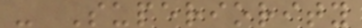- Superiority
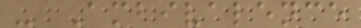- Ambivalence
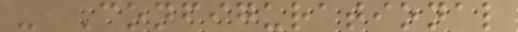- Configurational
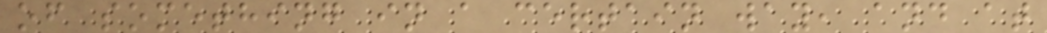of something in a certain way, and at
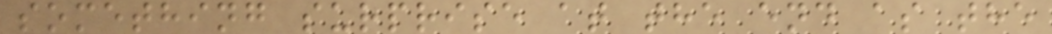something surprise at the end as the
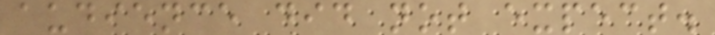audience did not expect.
